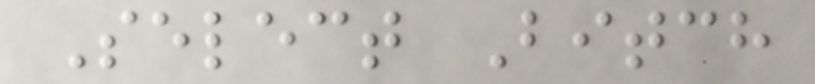Select Bitch
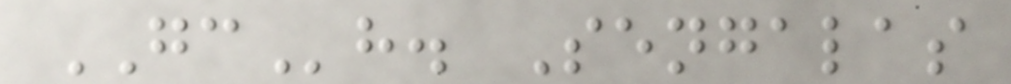GCh. Sengalas
